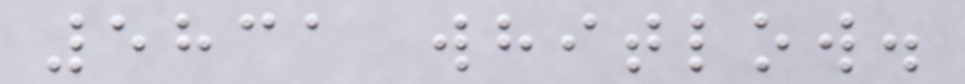5831 whitlow.
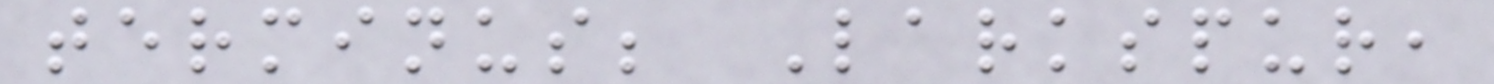terminus; Larkspur,
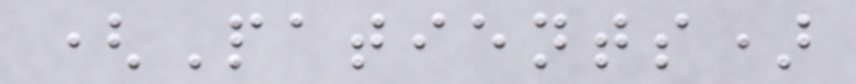(Patients)
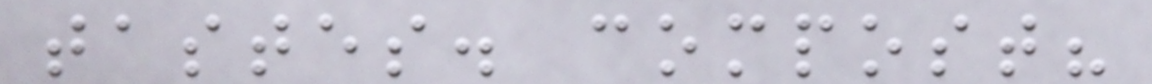tastes. compost?
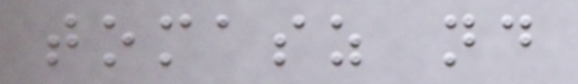tomasz nd
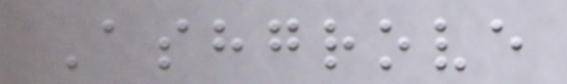Ashgrove
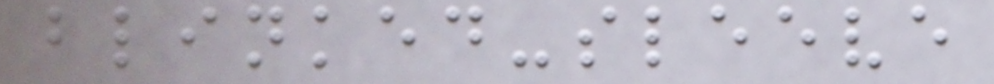blinked-sleeve
